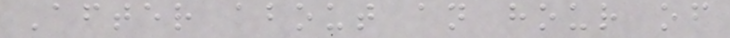After about an hour of
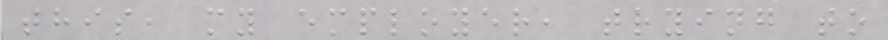this, my employer, trying to
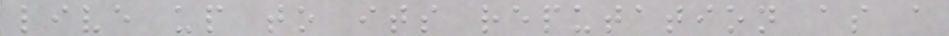live up to its reputation as a
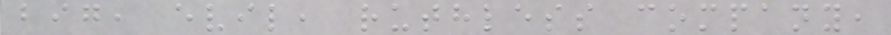big, evil, ruthless company,
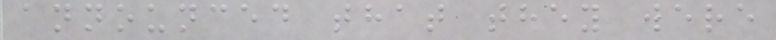announced that they were
